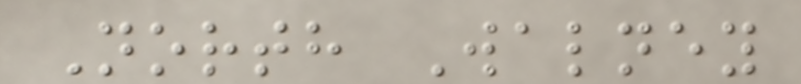North Walney
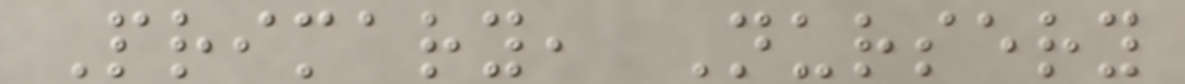Primary, Nursery
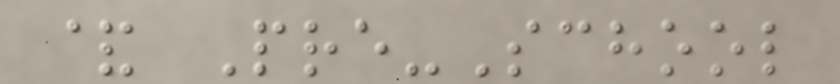& Pre-School
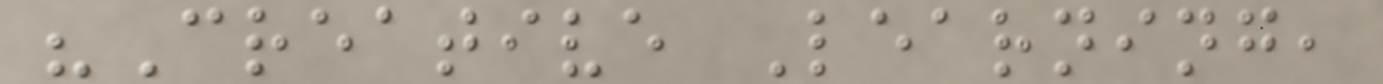"Creative Learning,
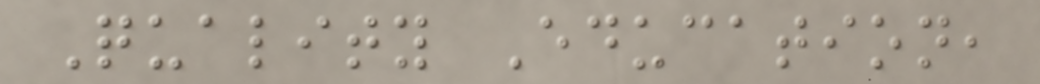Quality Education,
